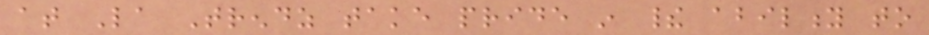at La Trendz take pride in their ability to
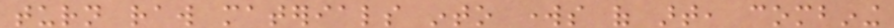turn raw materials into works of art, combining
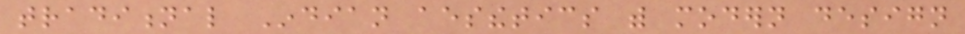traditional Indian aesthetics with modern design
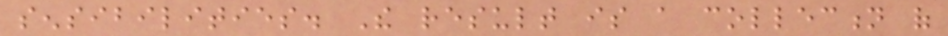sensibilities. The result is a collection of
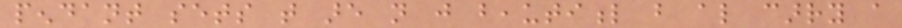pendant sets that are not just beautiful but also carry a
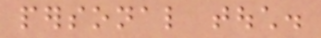personal touch.
